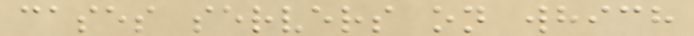cases servers on which
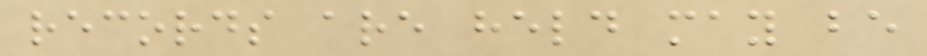records are held may be
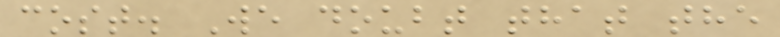cost. We doubt that the
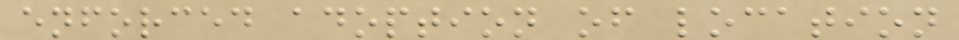enforced adoption of location
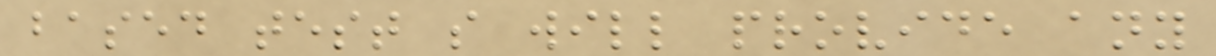based test s will provide any
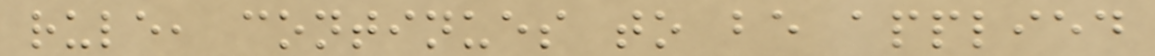rule, continues to be applied
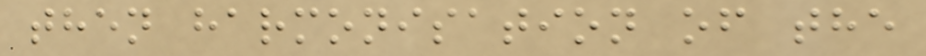then harmonisation of the
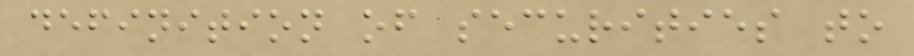definition of securities to
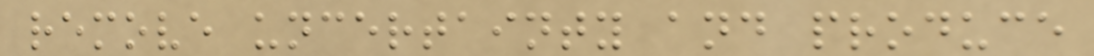remove uncertainty and produce
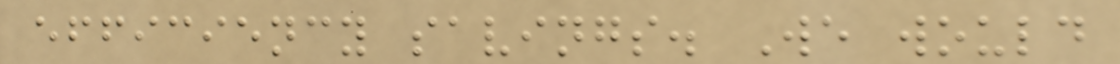efficiency savings. We would
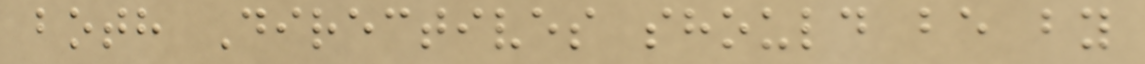both Directives should be by
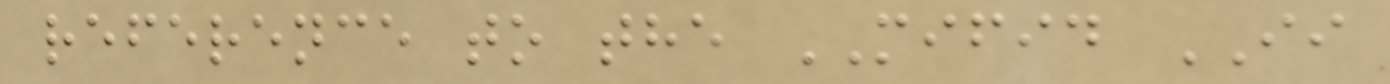reference to the MIFID II
